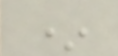*
